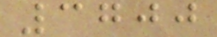3700
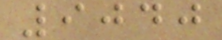9040
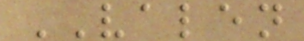VALEN
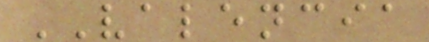VALENCIA
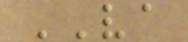VA
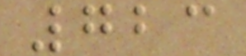723
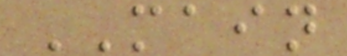MAIN
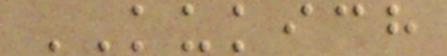KUKICH
